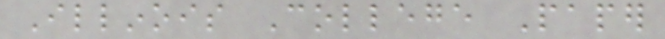Illinois College Paper
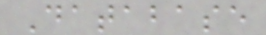Database
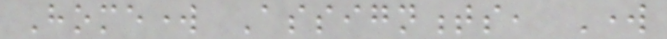Homework Assignments, Work
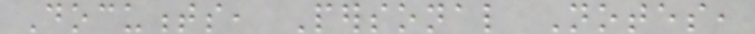Documents, Personal Notes,
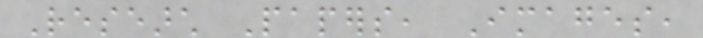Research Papers, Images,
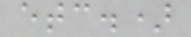etc.)
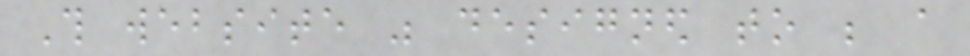This website was designed to be a
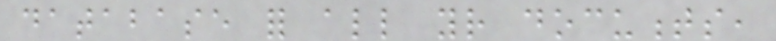database for all your documents,
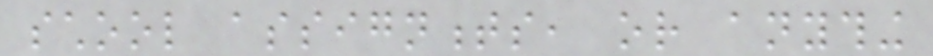school assignments, or anything
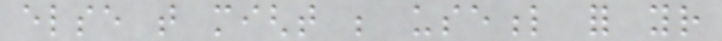else that might be useful for your
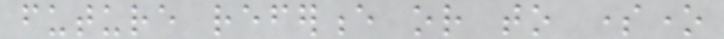future reference or to someone
